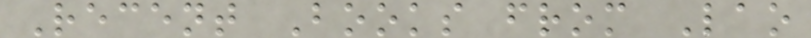Recent Books from Lao
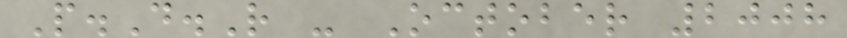P.D.R - October 2008
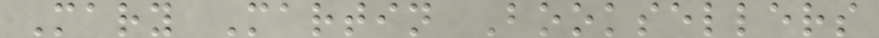Mary Martin Booksellers
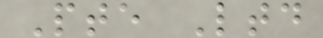Pte Ltd
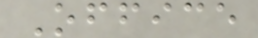Office
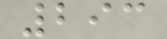293
